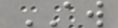AW
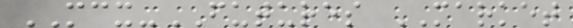MCX-FUTURES MARKET
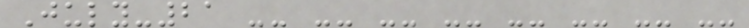July-21 -- -- -- -- -- -- -- --
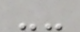--
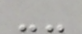--
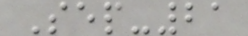Sep-21
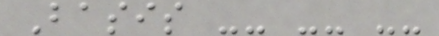Basis -- -- --
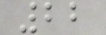22
